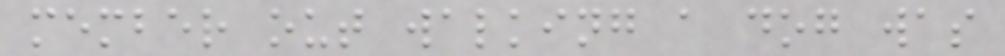member out walking a dog was
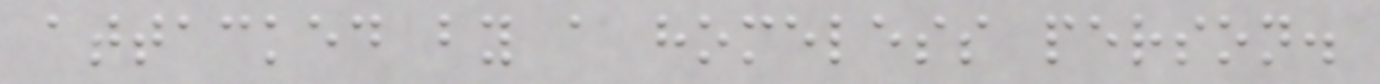attacked by a homeless person.
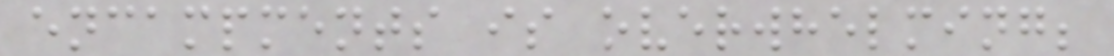encampments is overwhelming;
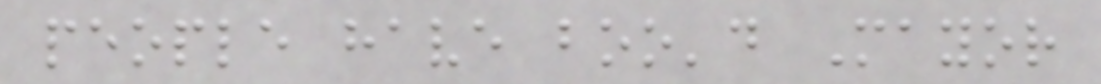people have boo'd Mayor
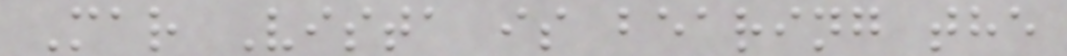Mar Vista is bearing the
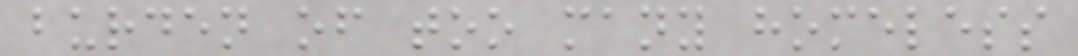burden of too many homeless
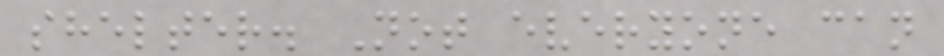shelter. Not everyone can
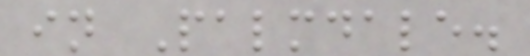in Palmdale.
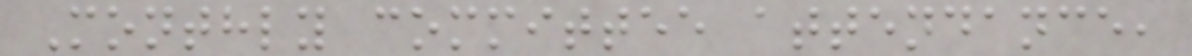Monthly committee attendance,
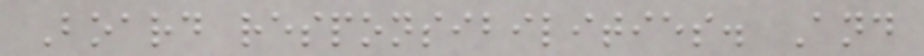Board responsibilities. And
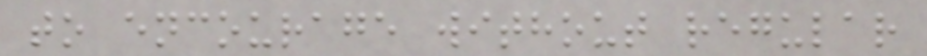to encourage without regular
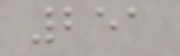251
